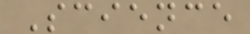Science
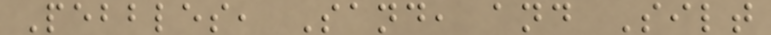Pebbles, Sand, and Silt
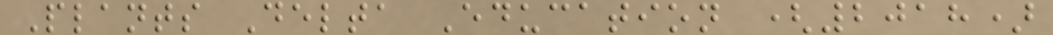Plants Delta Education (2018)
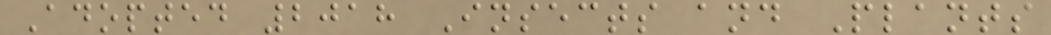Adopted 2018 Insects and Plants
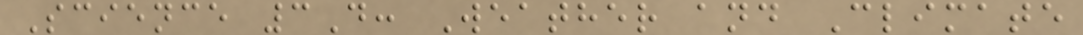Science 3D: Weather and Climate
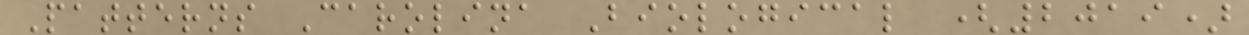Patterns Carolina Biological (2019)
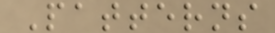Patterns
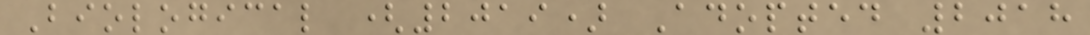Biological (2019) Adopted 2018
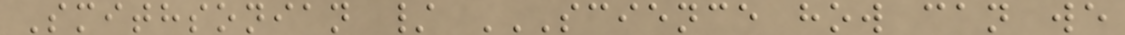Smithsonian / SCIENCE HOW CAN WE
